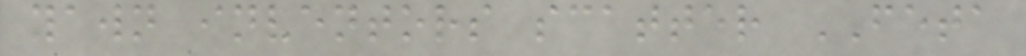yawn inventors scatter FETA
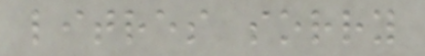litres sorry
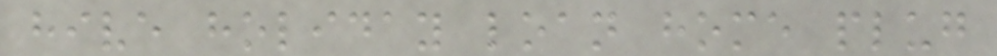hive holiday loan home plug
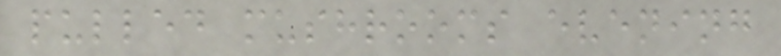pulled mushrooms evening
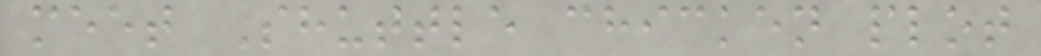meet Shuttle chicken plot
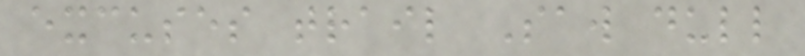excuses trail Saw dull
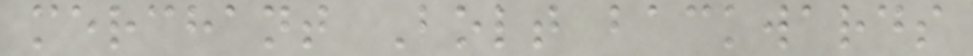merchant Bolt backwards
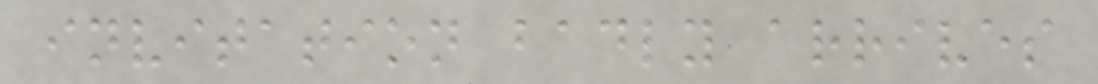invitation badly arrives
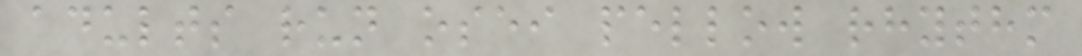adults run osei pellow rhythm
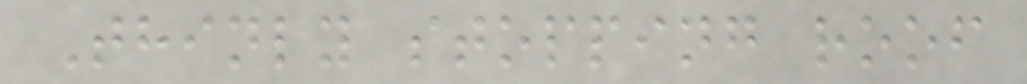Thinly stopping roof
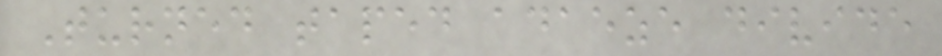Turned taped adaeze divide
